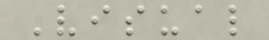Visual
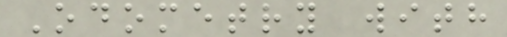Odometry with
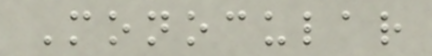Monocular
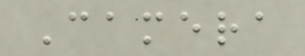Camera
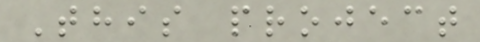This project
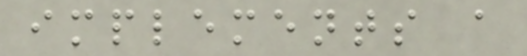implements a
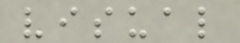visual
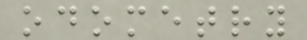odometry
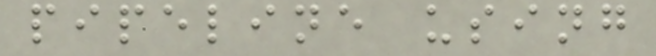pipeline using
